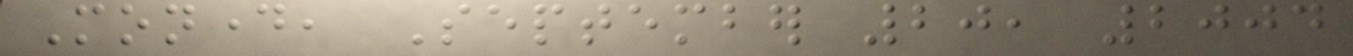Monday, September 20, 2004
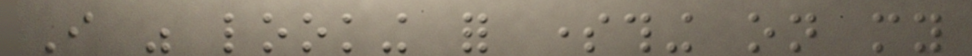I was looking for something on my
